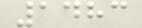1483
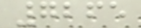7265
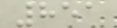851
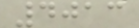4013
